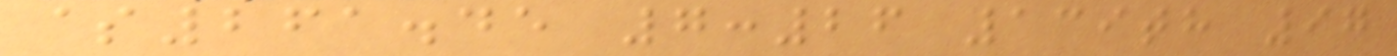$261.45 7:26 139th 97
